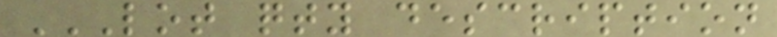LOT QTY DESCRIPTION
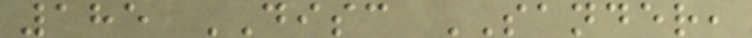185 DISC SANDER,
